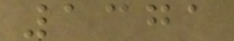1371
